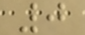0
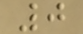0
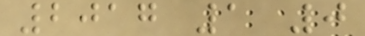2017 1 0
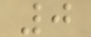0
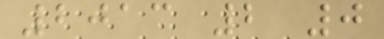2013 2 0
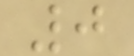0
